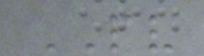PV
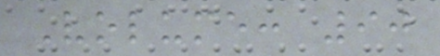Volume: 90
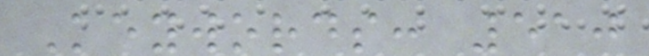Keywords: 510
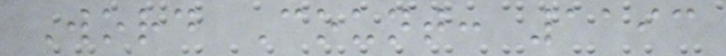Word Count: 1193
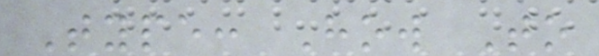Type: How To
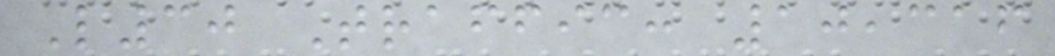L30 Traffic: 10,316
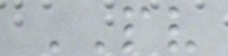PV
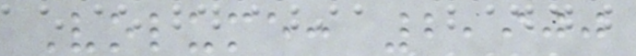Volume: 2,900
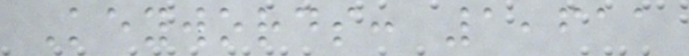Keywords: 1,611
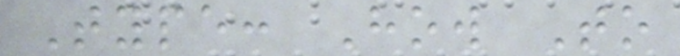Type: How To
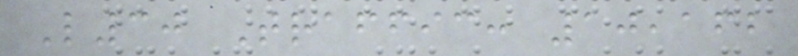L30 Traffic: 10,162
